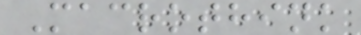Macrothink
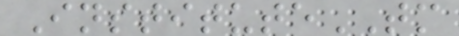InstituteTM
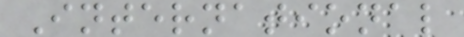International
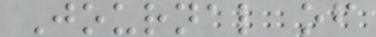Journal of
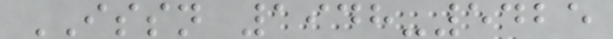ISSN 1948-5425
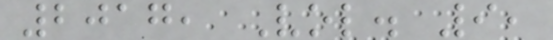2017, Vol. 9,
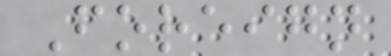Foreign
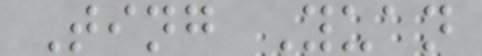Ting Yuan
